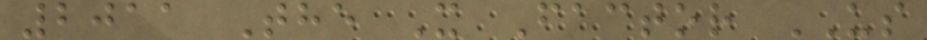2011 The X Factor US
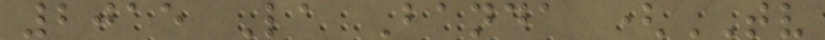2015 La Banda (TV
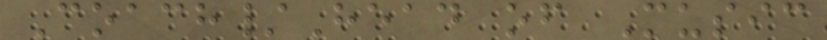Coach/Head of Music
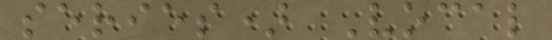series) Vocal
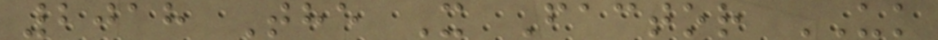2018 The X Factor UK
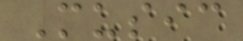Music
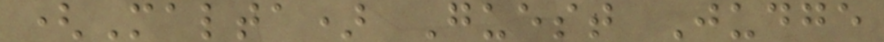(Malta) Guest Judge
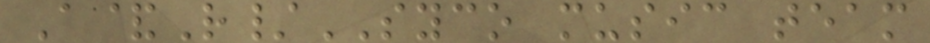A&R/SYCO music team
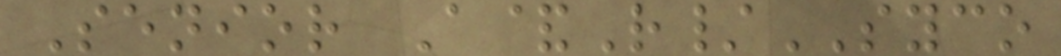Senior A&R/SYCO
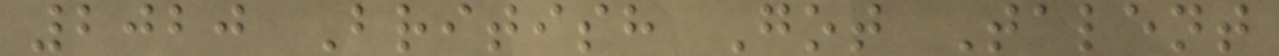2020 British Got Talent
